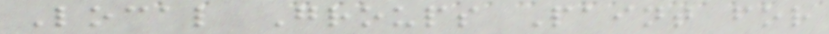Local Groups Paint for
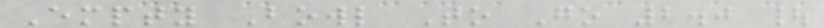Empty Bowl To Go 2.0 |
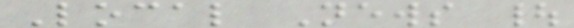Local News |
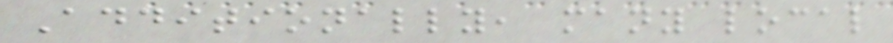Additionally, many local
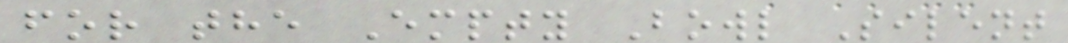for the Empty Bowl Silent
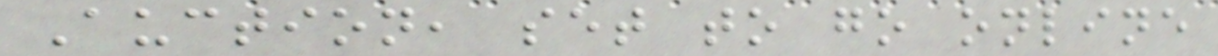Auction, set to go online
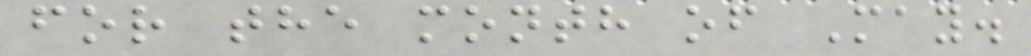for the month of May.
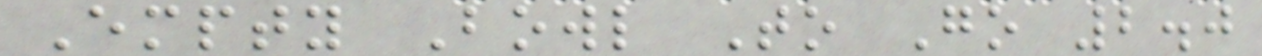Empty Bowl To Go 2.0
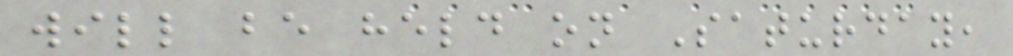will be held on Saturday,
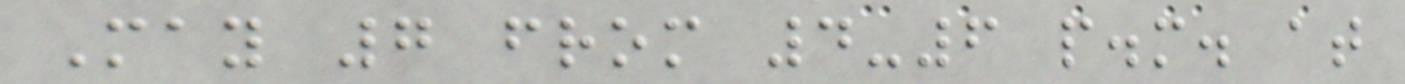May 7 from 4-6 p.m. at
